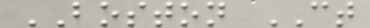BOSTON CT
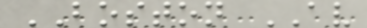BOSTON AV
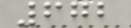672
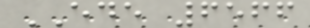EDE 6566
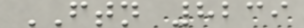FTN 8239
